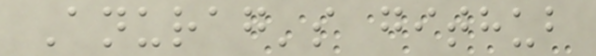Anurag's github
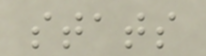stats
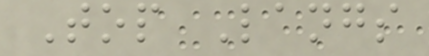Top Langs
